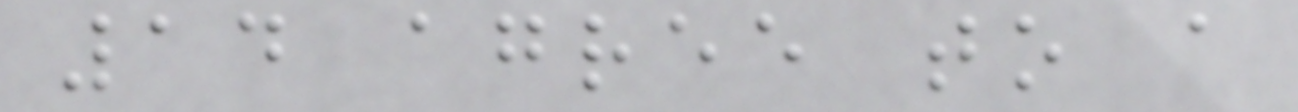14 agree to a
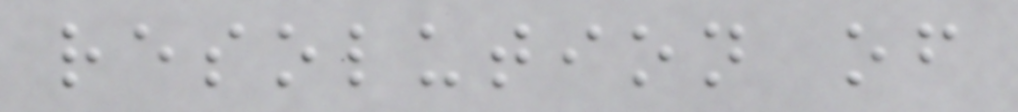resolution of
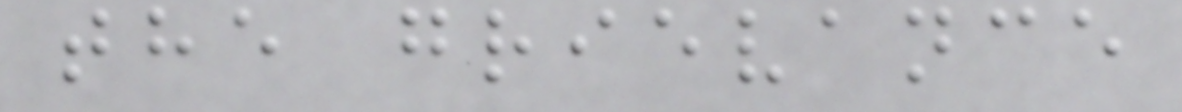the grievance
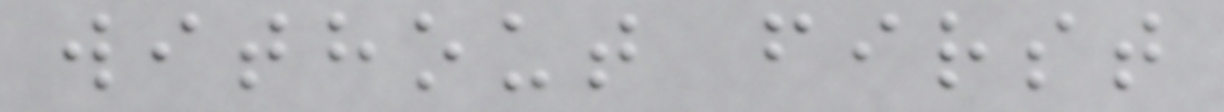without first
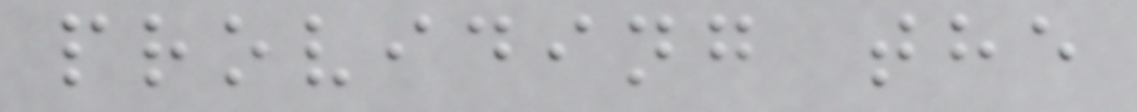providing the
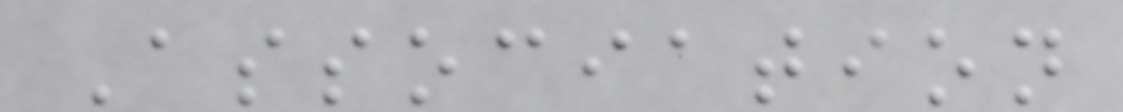Association
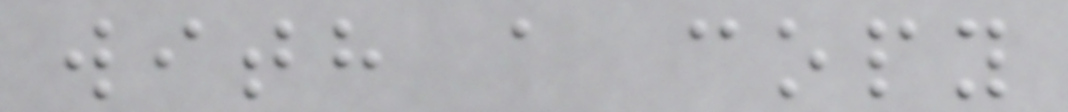with a copy
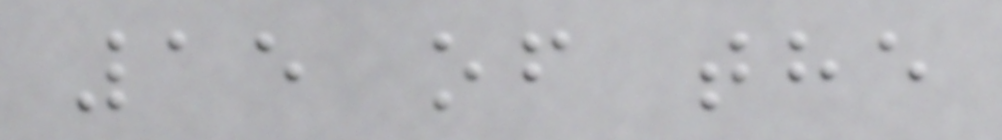15 of the
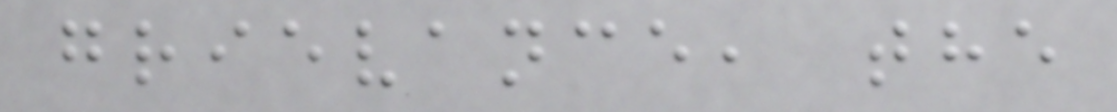grievance, the
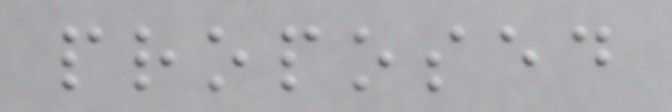proposed
